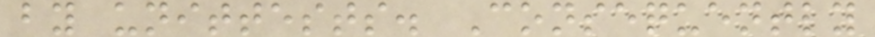by unittests. Consequently
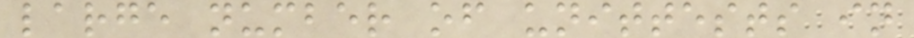large number of unittests in
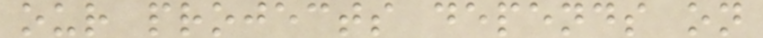our projects depends on
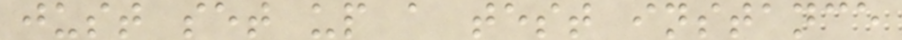just set up a test instance
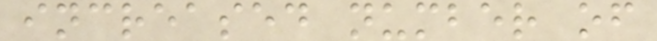increased number of
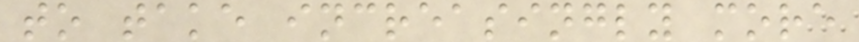to take increasingly more
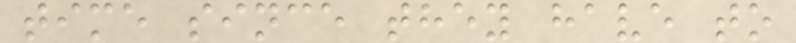time since they have to
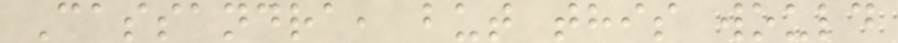Cassandra, but this would
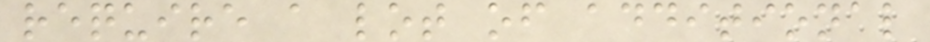require a lot of additional
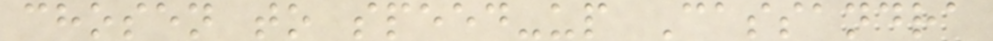chosen to speed-up Cassandra
